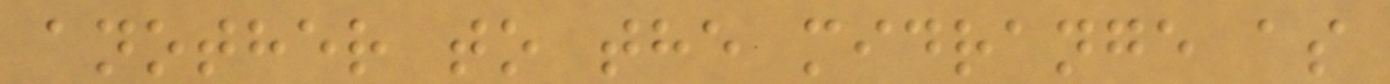another to the midrange as
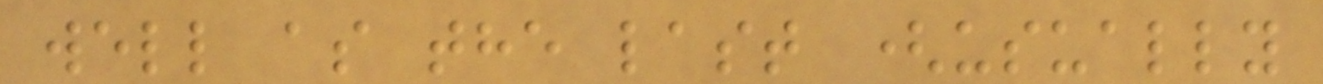well as the last (usually
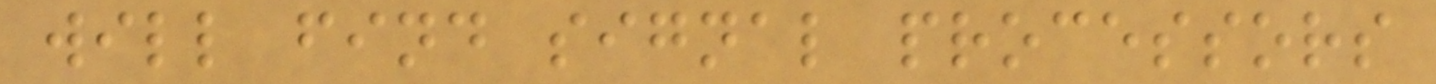will find signal processors
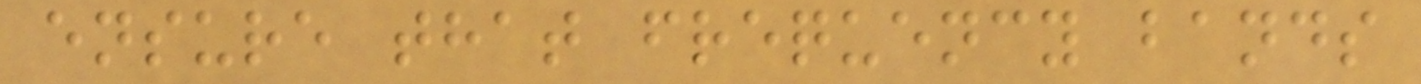ensure that frequency bands
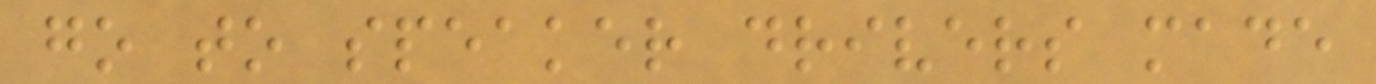go to speaker drivers made
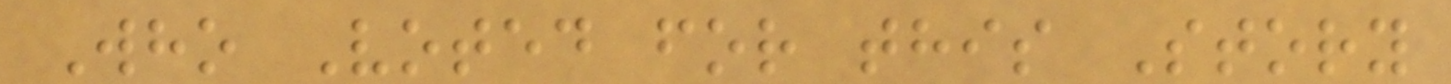Who Voted for this Story
